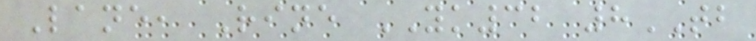Lane, Rine YK32 8TB
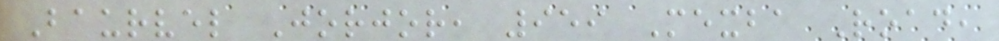Baurvel Jorjor, 959 Mexba Road,
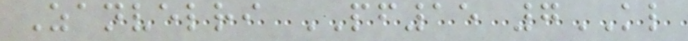Zanvelri PF15 7KL
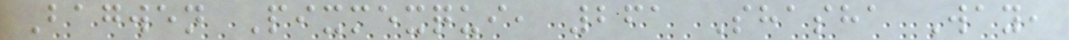Bagwen Pixmexqui, 261 Shasha Way,
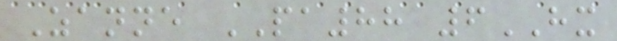Zanne PA88 6HX
